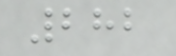282
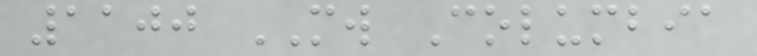1100 MW Columbia
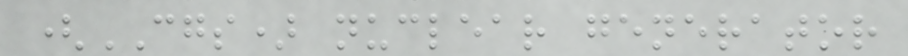(CGS) nuclear generator
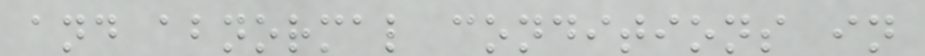and abnormal conditions in
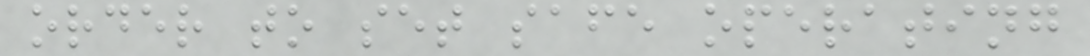order to set safe operating
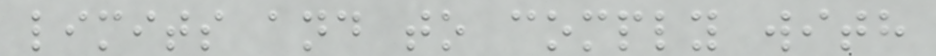limits and to comply with
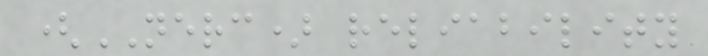(NERC) reliability
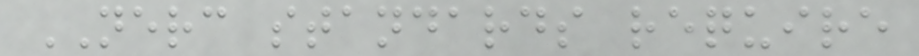NERC standards require
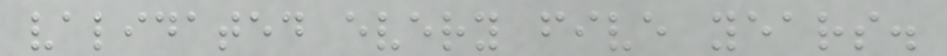validated every five years.
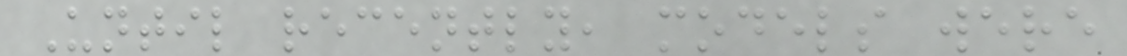Until recently, models were
